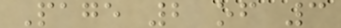Page 2 of 3
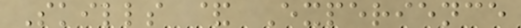Skills & Experience
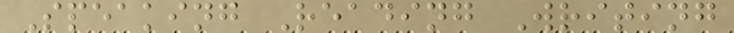Speaking Reading Writing
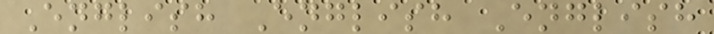English English English
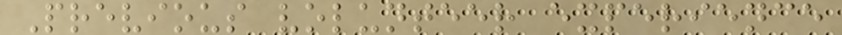Previous volunteer experience
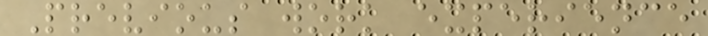Previous work experience
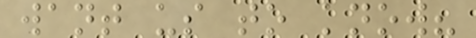want us to know?
